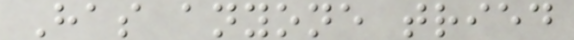Has anyone tried
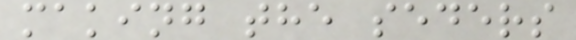making the seders
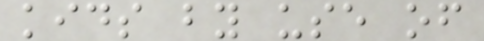kids by use of
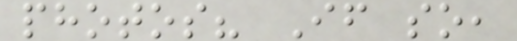photos? If so,
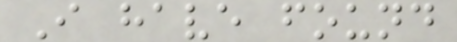I have found
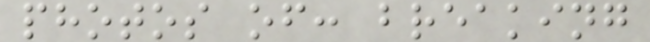photos of: breaking
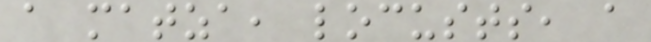a matza, locusts, a
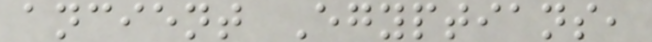ancient Egyptians,
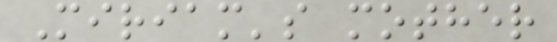Miriam's mother
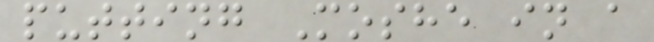putting Moshe in a
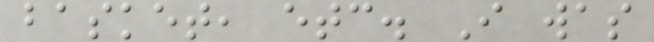basket, etc. I was
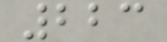223
